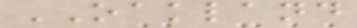OAKLAND
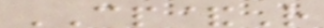CP&R
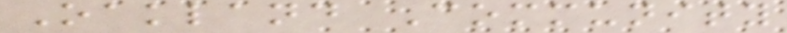Oakland Community
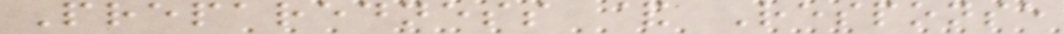Preparedness & Response
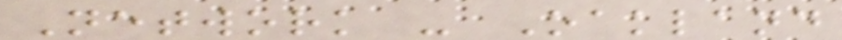Network - Oakland
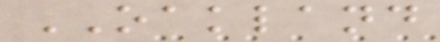OAKLAND
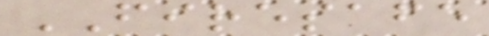FIRESAFE
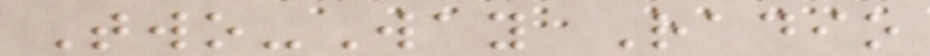Two-Way Radio
